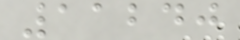11240
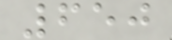650
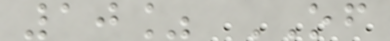10% OF
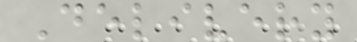Delivery
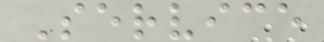Service
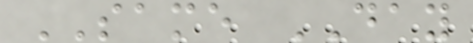SAME DAY
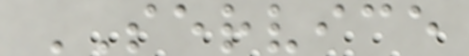SERVICE
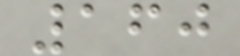160
